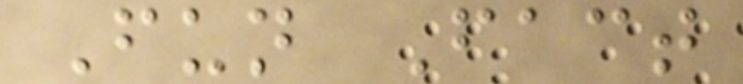Fun Fact
